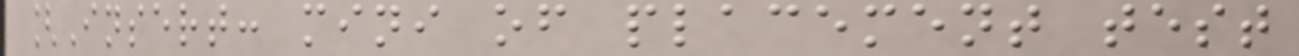[Insert: mini of placement test
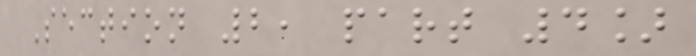Section 2, part 4]
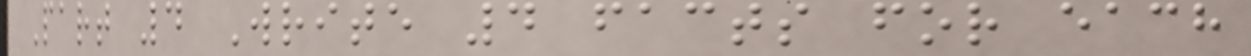Part 4 Write 4 facts for each
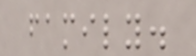family.
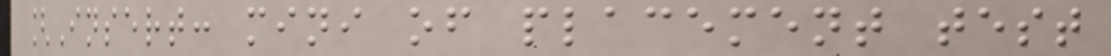[Insert: mini of placement test
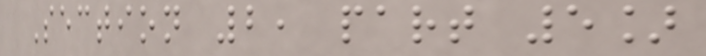Section 2, part 5]
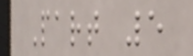Part 5
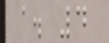a. 4
